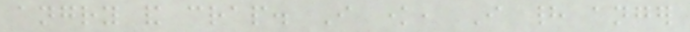angry and crap. I know, I had anger
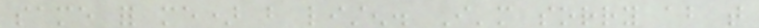same for me) but listen. I'm sorry about that
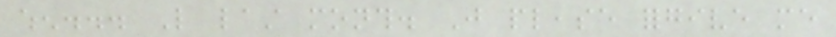when... Like last month. Just please forgive me
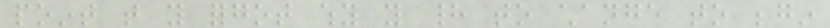point that you forgot why you had to change to begin
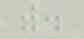with.
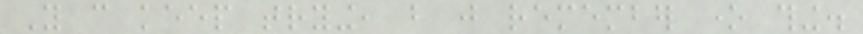You can keep trying, but just remember one thing.
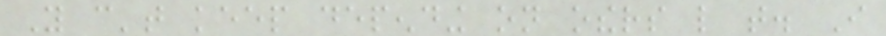You can't keep depending on others like that. I
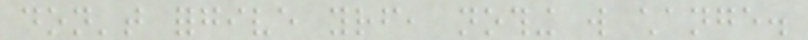don't forgive yourself, nothing will change.
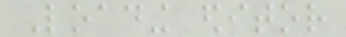Loading editor
